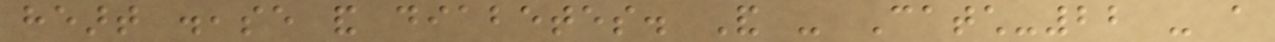heart disease and diabetes. And - Catch-22 - a
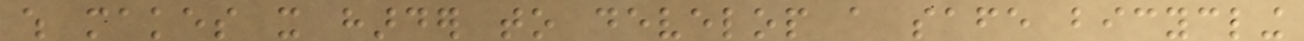which makes it harder to develop a safe bicycling
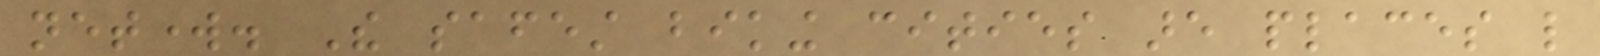network. The safest biking cities are places like
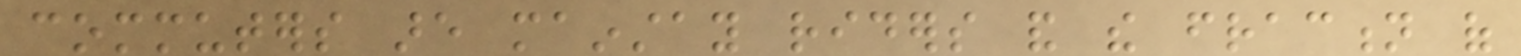commuters are mainstay riders and the fraction of
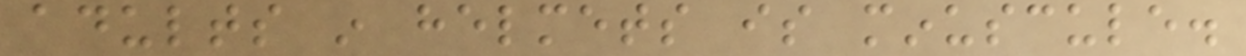adults in helmets is minuscule.
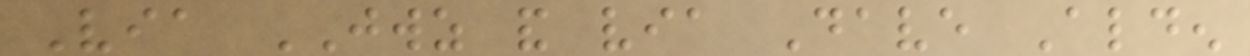Via JWZ and via Dave Alden
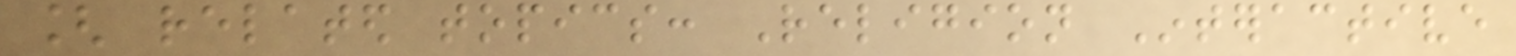[ related topics: Religion Interactive
